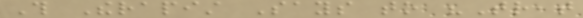This Therapist Says to "Treat
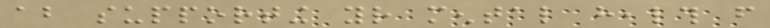about supporting your mental health from
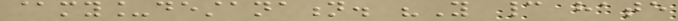@my_destanation. "You cannot hate
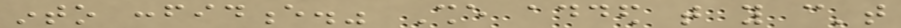into confidence." She added that you can't
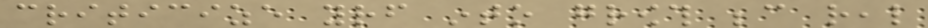criticize yourself into growth because real
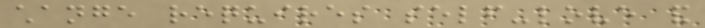change requires self-love and
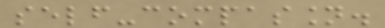self-compassion.
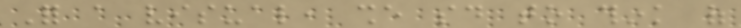For a visual, she said to think of
